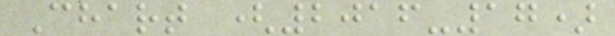Chart (2016-17)
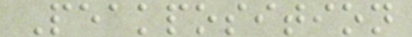Peakposition
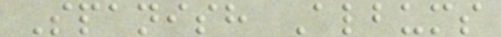Spanish Albums
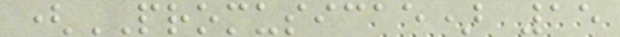(PROMUSICAE) 15
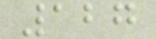127
